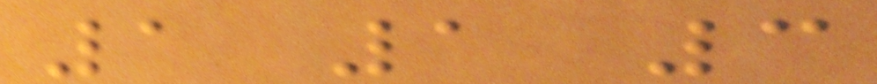1 1 3
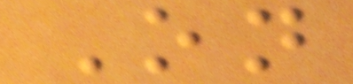On
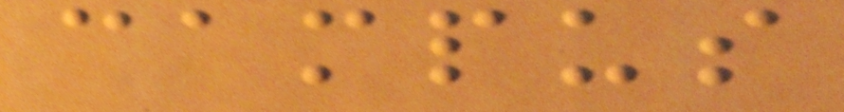campus
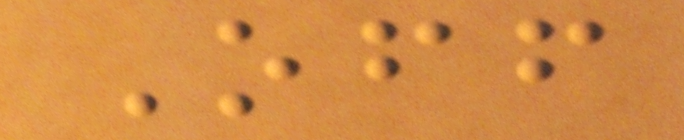Off
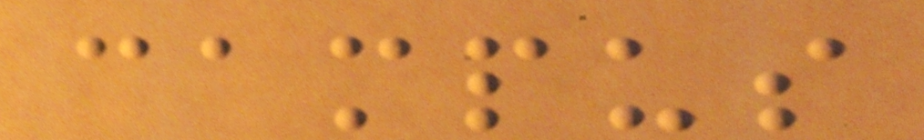campus
